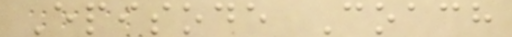Episode Coach
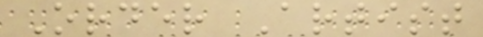Order Artist
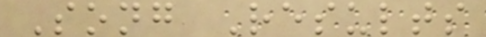Song Results
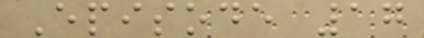Episode 17
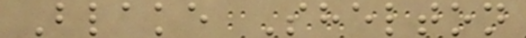Blake Shelton
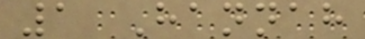1 Hannah
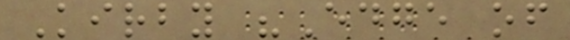Kirby "Edge of
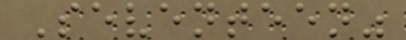Seventeen"
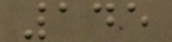145
